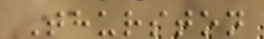Thurston
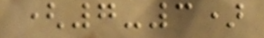(7-3)
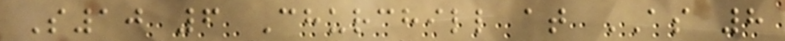S10 6 Churchill at AS 8
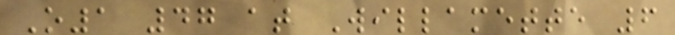O1 47 at Willamette 6
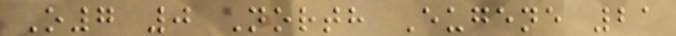O7 0 North Eugene 21
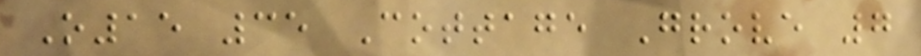O15 35 Cottage Grove 7
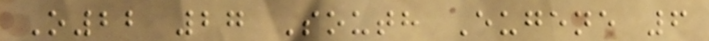O22 27 South Eugene 6
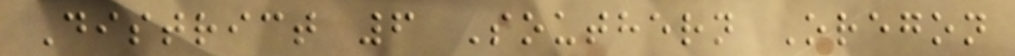District 6 Southern Oregon
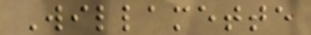Willamette
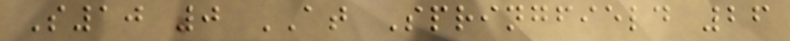S10 0 AT Springfield 26
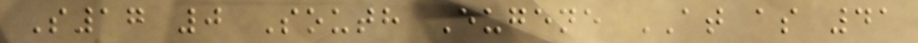S17 0 South Eugene AT as 41
